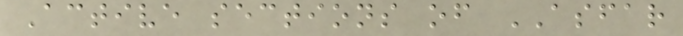Active sections of ASFAR
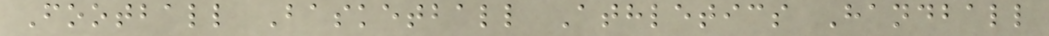Football Basketball Athletics Handball
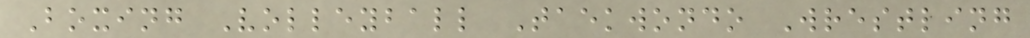Boxing Volleyball Taekwondo Wrestling
